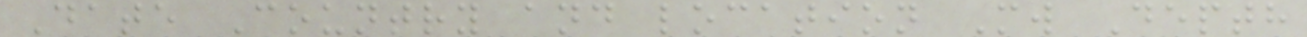Date Country and location Mw Depth
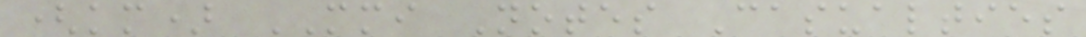(km) MMI Notes Casualties
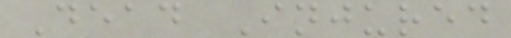Dead Injured
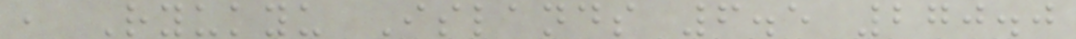, Ryukyu Islands 6.5 270.0
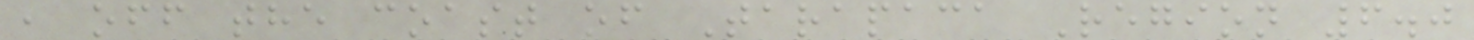, off the coast of Tarapaca Region 6.0
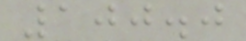100.0
